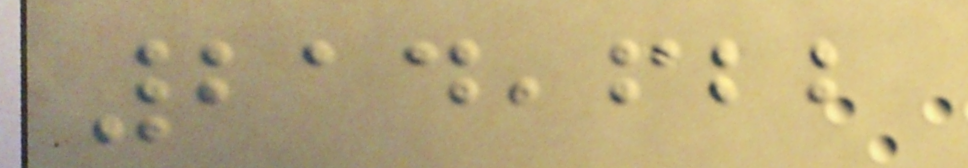214,622
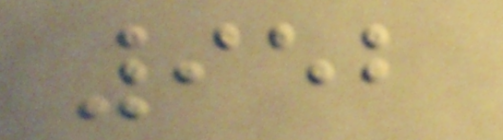952
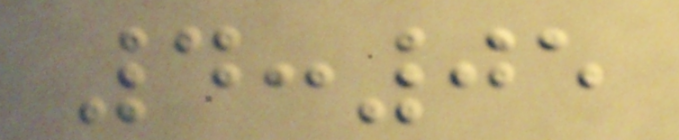4:05
